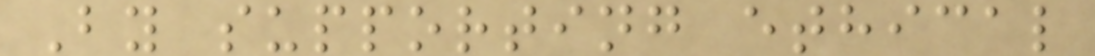By supporting ethical
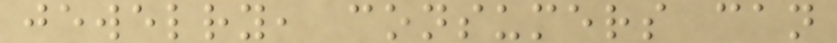jewelry, consumers can
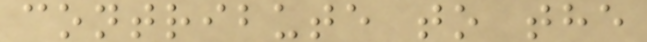contribute to the
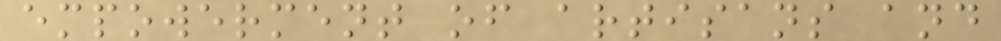empowerment of artisans and
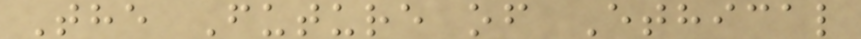The Future of Ethical
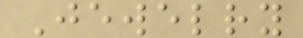Jewelry
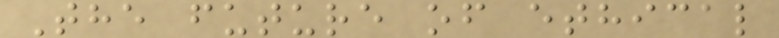The future of ethical
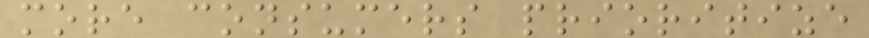more consumers prioritize
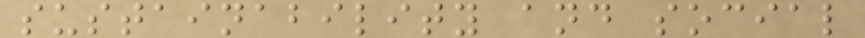sustainability and social
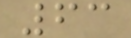63
